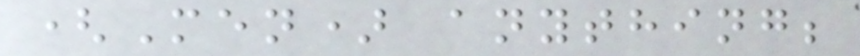(Men) anything;
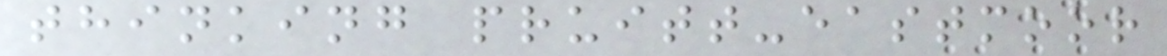thinking pruitt-eastmoor
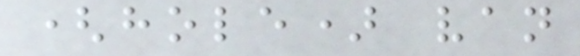(hole) van
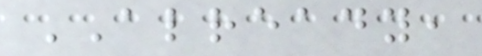ALREADY,
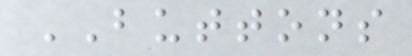BUTTONS
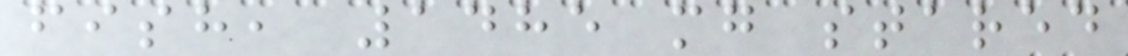fish, 1485 mg stared
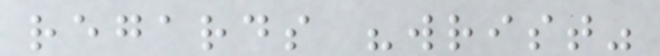regards "wrist"
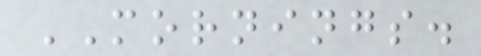MORNINGS.
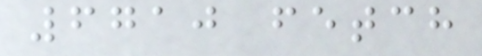6710 fetch
